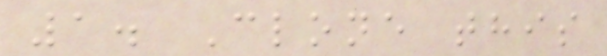1. Clone this
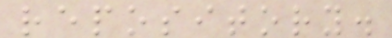repository.
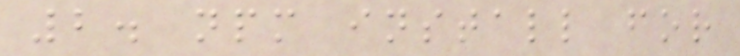2. npm install for
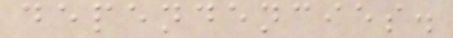dependencies.
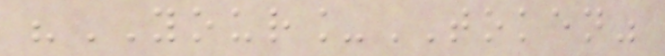"YOUR_TOKEN"
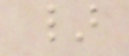}
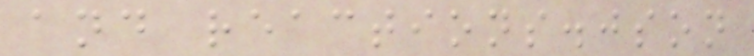and reactions.json
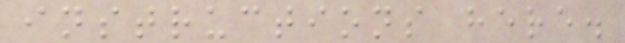instructions here.
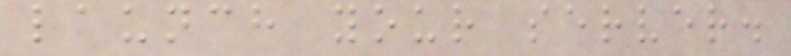launch your server.
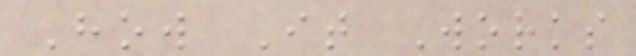How It Works
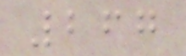267
